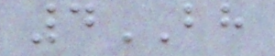4BH
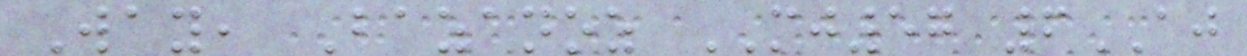Way, Bazanoz MJ57 6AJ
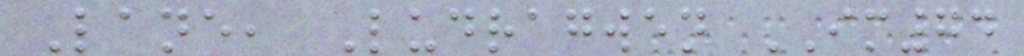Lane, Ludragwen IM74
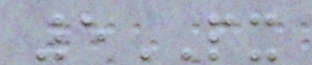5PX
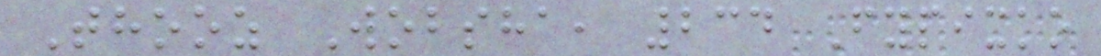Thooz Wobsha, 234 Fypixko
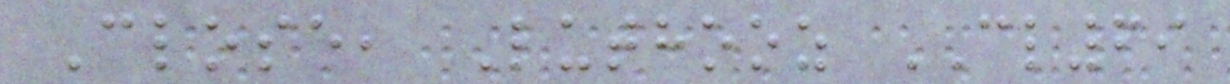Close, Luthooz CL69
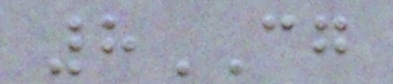8CG
